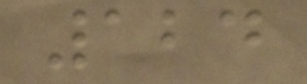124
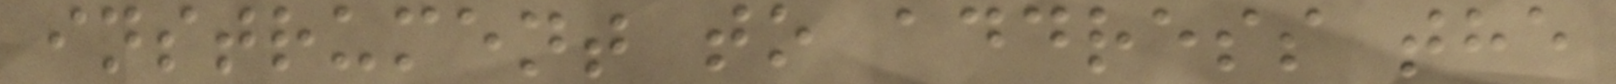instrument to address the
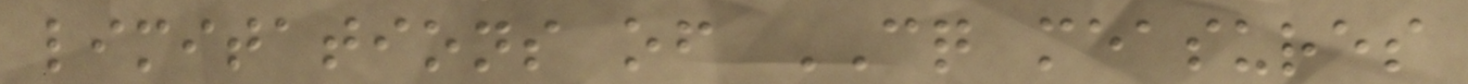limitations of CQ measures
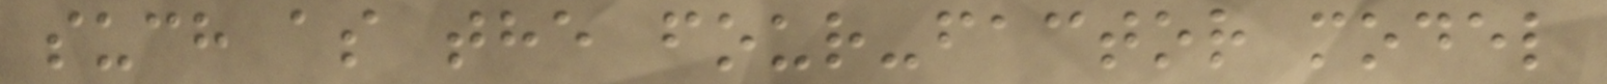such as the four-factor model
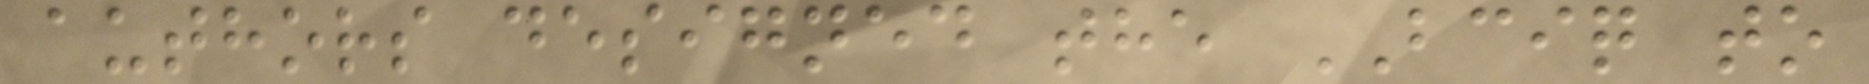authors designed the BCIQ to
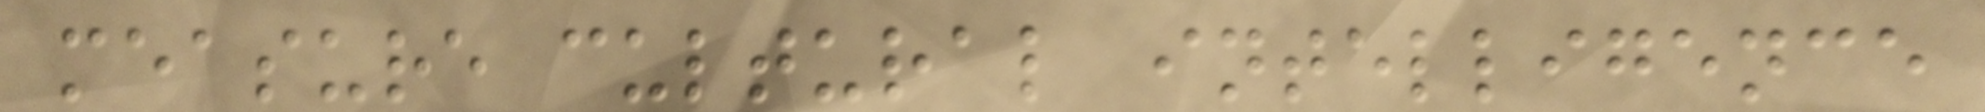measure cultural intelligence
